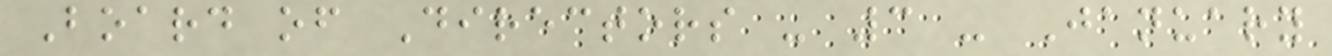Board of Directors - 3 - January
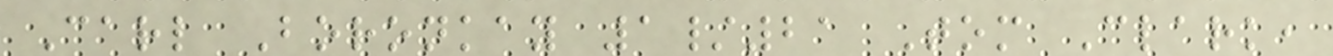Carl Boronkay 1/21 Tom Clark,
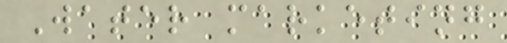Water marketing
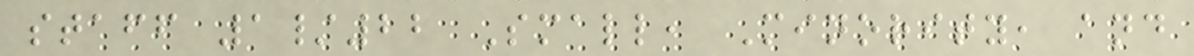staff 1/22 Small, Minority, and
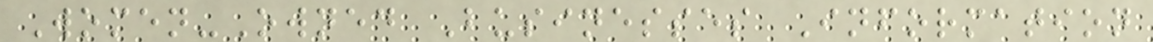Women-Owned Businesses Information
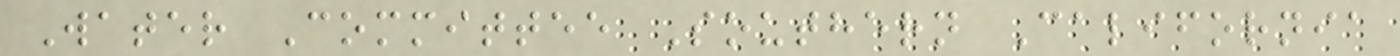Water Committee Southern California
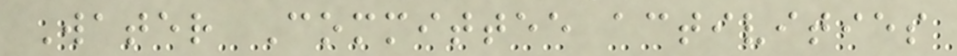Water Committee activities
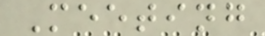Meeting
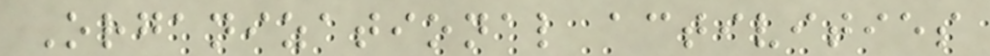Organizational activities
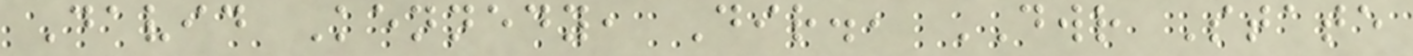David Kennedy, Dir., DWR State
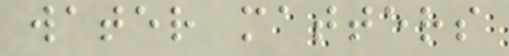water matters
